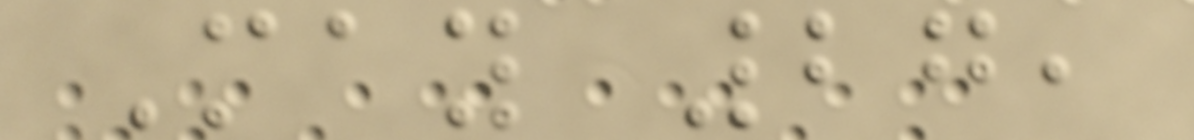May 27,
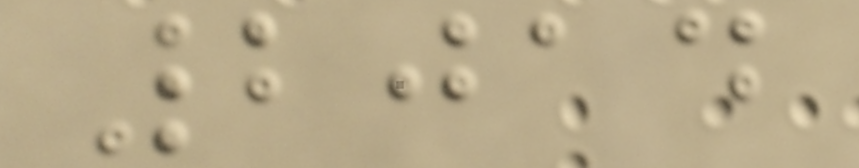2014
